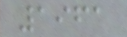1961
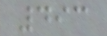493
